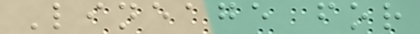Lineage for
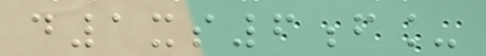d1xs6f_
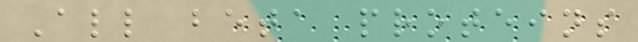All beta proteins
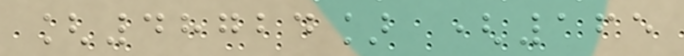[48724] (165
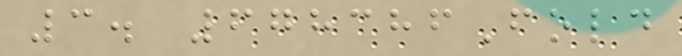3. 678386Fold
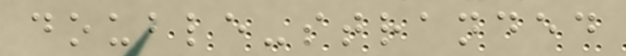double-stranded
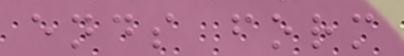ends form
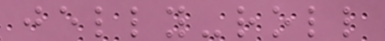jelly-roll
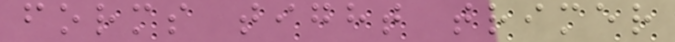forms tight trimer
